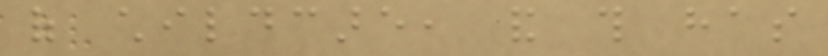of childcare, and this has
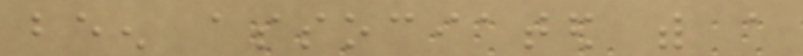been associated with a
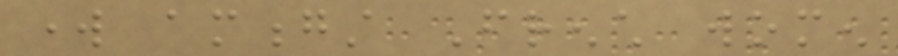work amongst French women
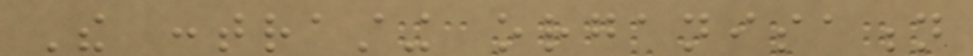The contrasting organisation
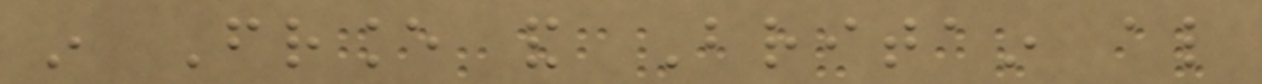in France and Britain also
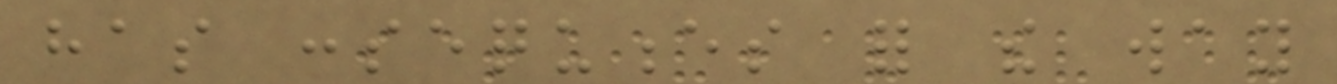has consequences for the way
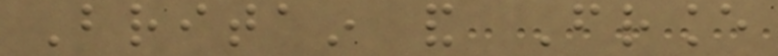Britain and France
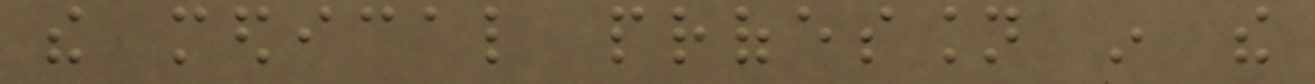the medical profession in the
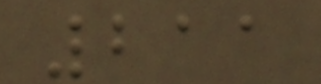211
